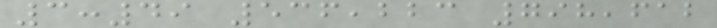3:49 536,223 798,612
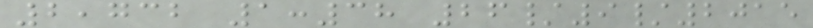2,732 1:38 26/9/2015
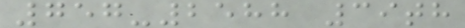757-2588 39th
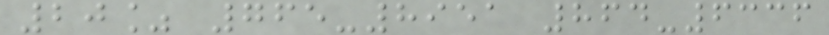20% 765-8951 864-6336
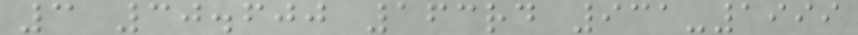3 30.600 163rd 931-1999
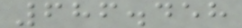686.458
